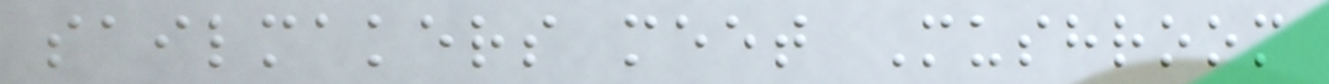sailmakers meet Mushroom
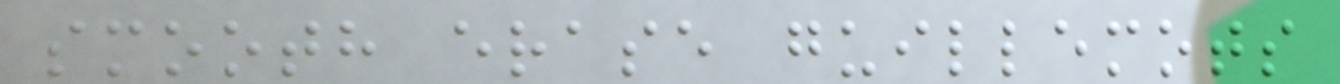smooth erase guillemots
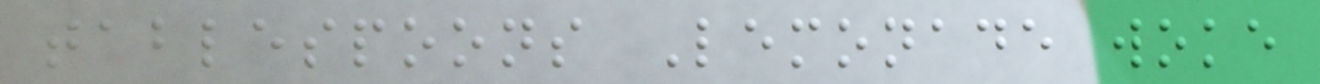tablespoons Lemonade woke
